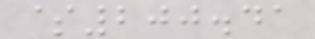$200.41
